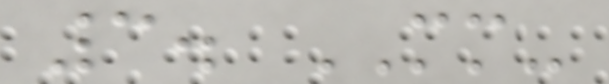3. MM-
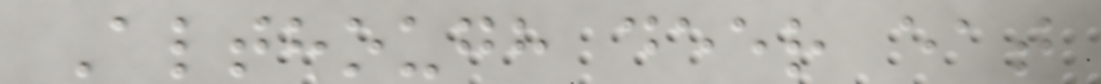Although deer eat
